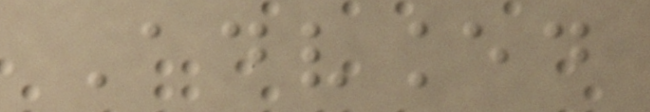Advanced
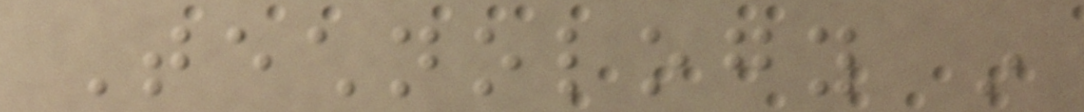Technology in
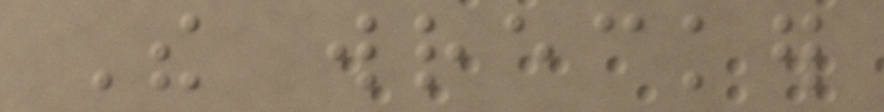The wrecker
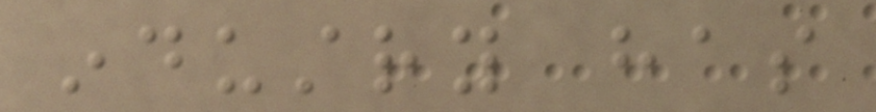industry has
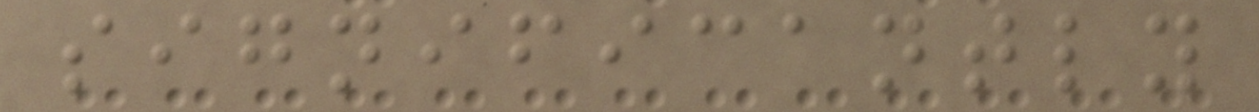significantly
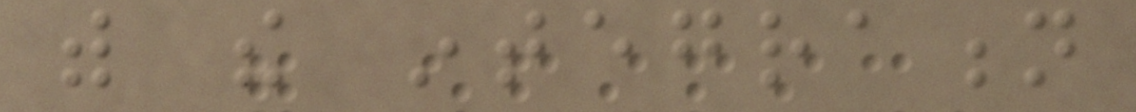with the integration
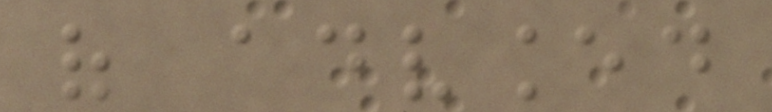of advanced
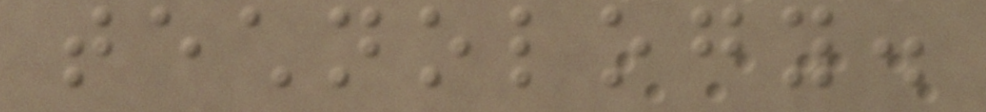technology.
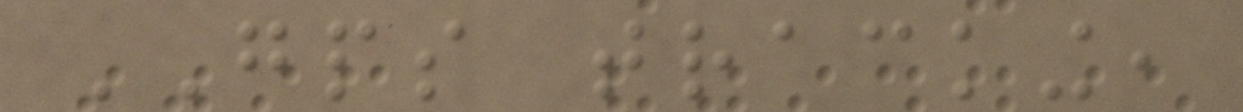GPS tracking,
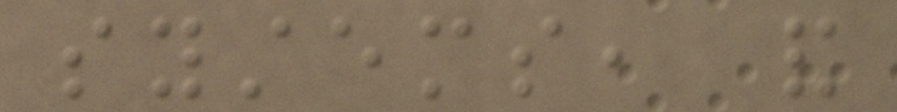systems, and
